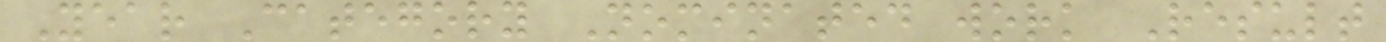Year Category Nominated work Result
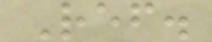Ref.
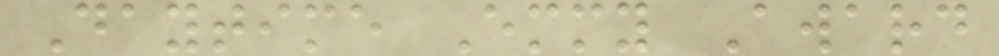Daytime Emmy Award
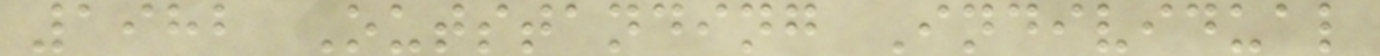1982 Outstanding Individual
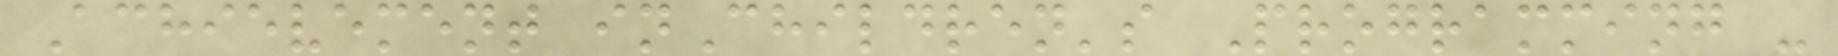Achievement inChildren's Programming -
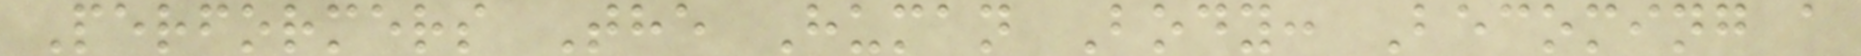Performers The Human Body: Becoming a
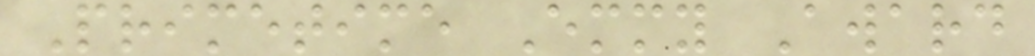Primetime Emmy Award
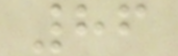86
